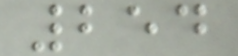254
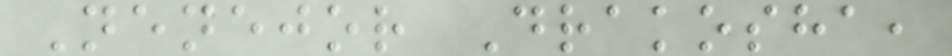Nenejor Drakosha,
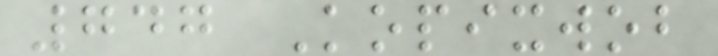747 Kopixwob
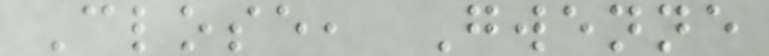Close, Gwenne
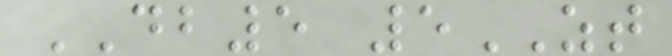DB5 5ZT
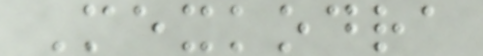Mexkodra
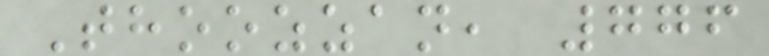Thoozzan, 776
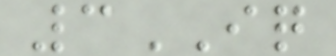3IQ
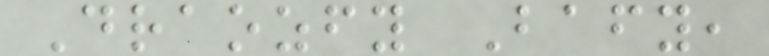Draozfy Bafy,
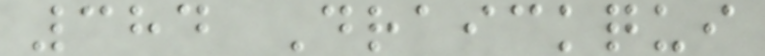384 Draickqui
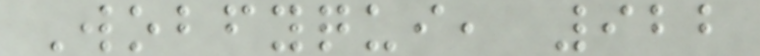Wobfyqui, 922
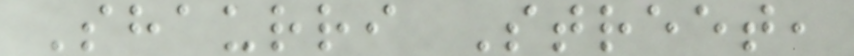Shaurri Street,
